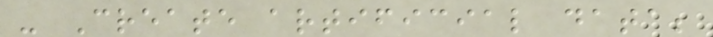- Create artificial data;
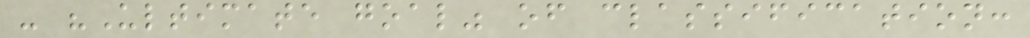- "Ultimate goal" of classification:
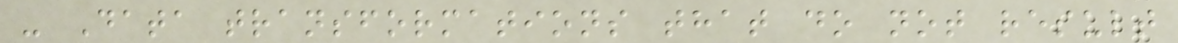- Data transformations that do not result
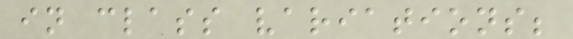in class variations;
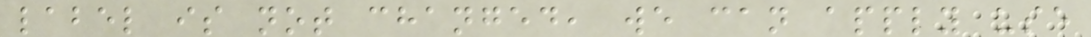label is not changed, we can apply use
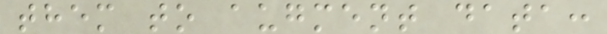them to augment data:
